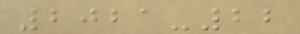2021-22
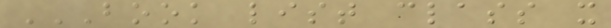BOOK LIST CLASS X
